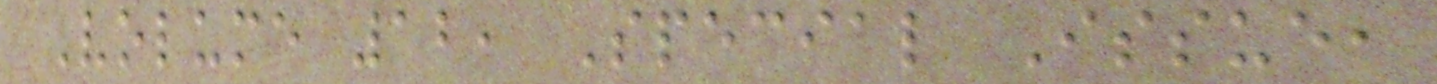Volume 12, Special Issue,
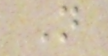N
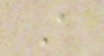A
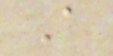A
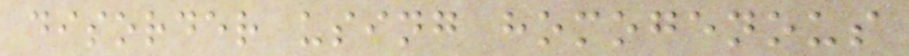disorder using homogenous
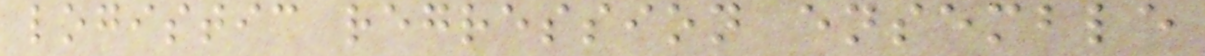logistic regression ensemble
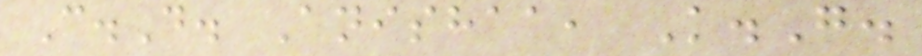C.D. Anishaa, K.G.
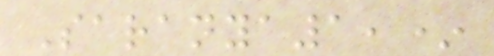Saranya1,*
